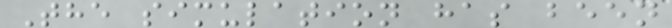The simulation has been
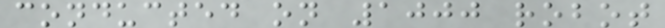conducted on 1000 robot
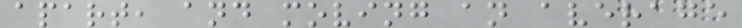apart, and moving an average
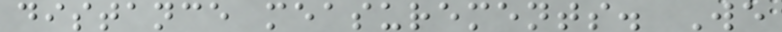distance measurements. We
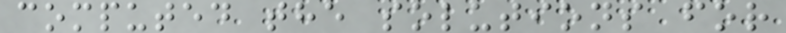computed the solutions for
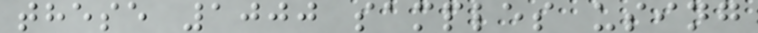these 1000 samples using
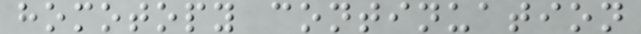homotopy continuation
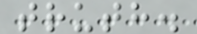truth.
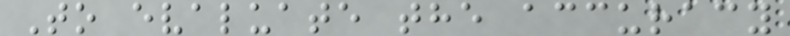To evaluate the accuracy
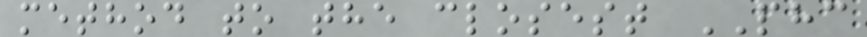method to the closest PHC
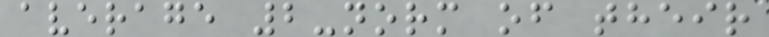average 2-norm of their
